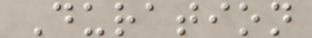Duration
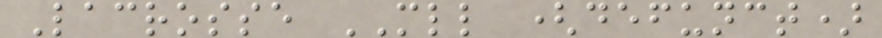Lacrosse MLL (defunct)
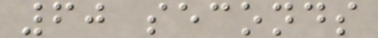60 seconds
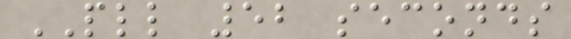PLL 52 seconds
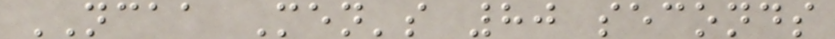NCAA Men's 80 seconds
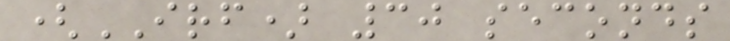(IRF) 30 seconds
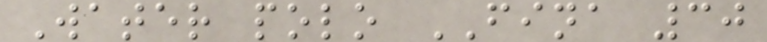Water polo FINA 30
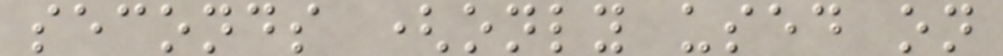seconds (only used on
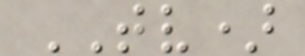TV)
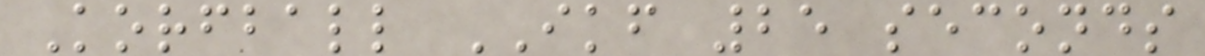Korfball IKF 25 seconds
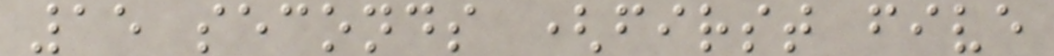15 seconds (first five
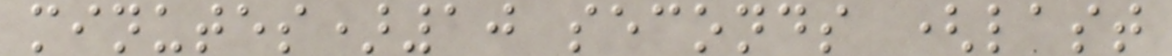minutes)10 seconds (last
